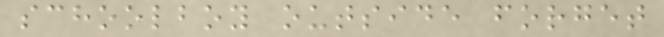schoolboy outside forget
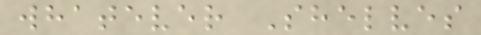whatever Shelves
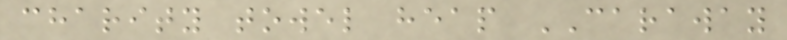charity towel heap CARAWAY
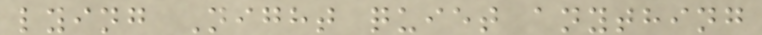lying Night quiet anything
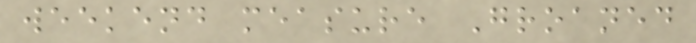weekend measure Groaned
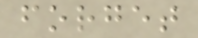forget
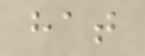hat
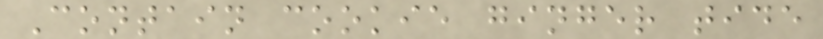Contain cookie ginger tide
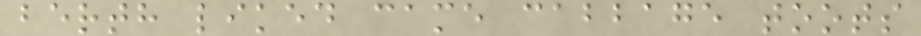berth liked came cabbage toots
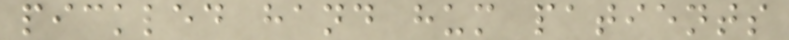pickled hand hum patients
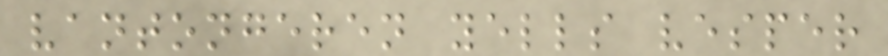vantongeren yells vesper
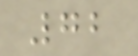72
